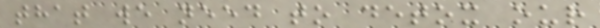that we need to detox our
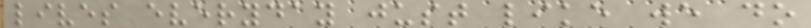lives everyday just like we do
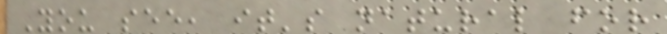You see, it's natural for
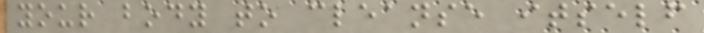your body to cleanse itself
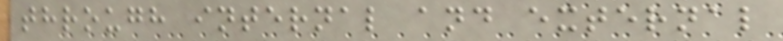through internal and external
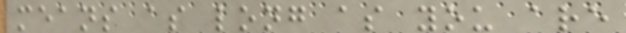means as long as you are
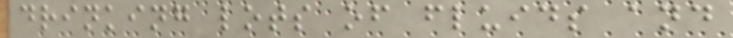drinking lots of fluids and
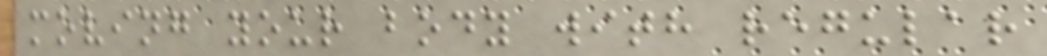moving your body with regular
